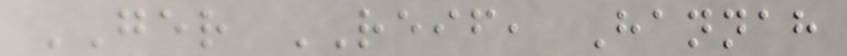GER REIF, Hannah
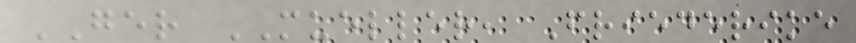GER MUELLER, Friederike
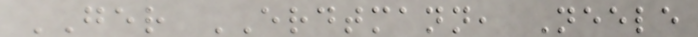GER ERDTMANN, Neele
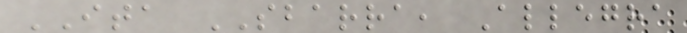ITA SBARRA, Allegra
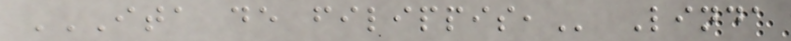ITA DE FILIPPIS, Linda
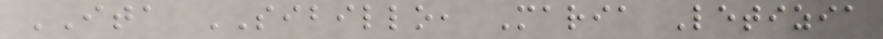ITA SIBILLO, Maria Letizia
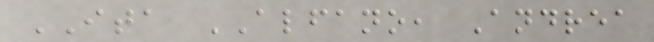ITA ALFANO, Andrea
